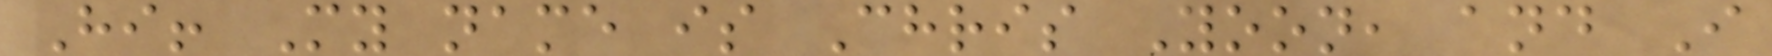Hi! My name is Chris Yoon, and I
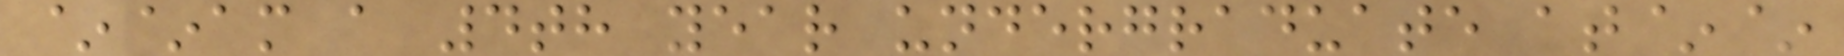~~am a 4th year undergraduate at~~
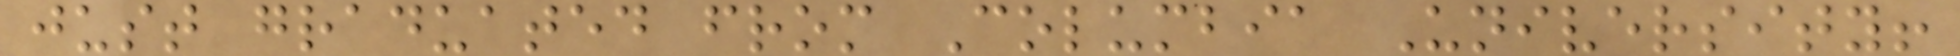just graduated from Columbia University!
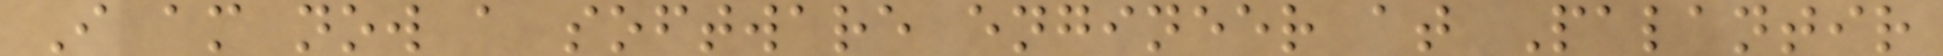I am now a software engineer at Palantir
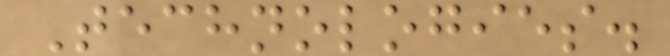Technologies.
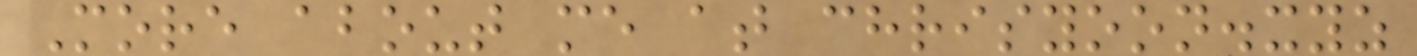More about me at chrisyoon.xyz
